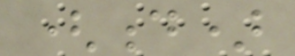(d)
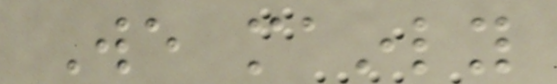We mainly
